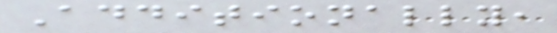Additionally,
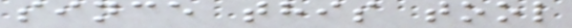since this tool
